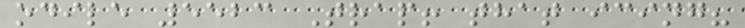odile 5523 Trap! that icing?
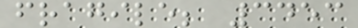fragile; 3453
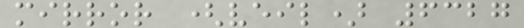mirror (veil) 6327
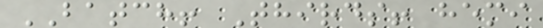BATCH! Thirds! hemi
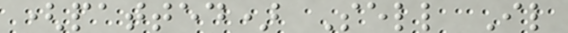(patted) Sell Il
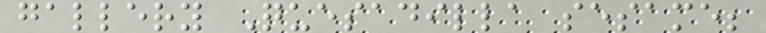gallery Quesadilla sesame;
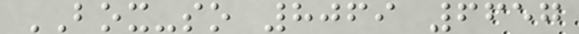BOX-so 8069 6657
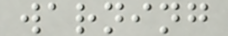warning
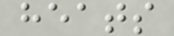heats
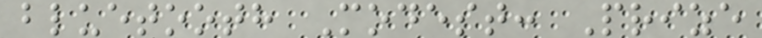bluetooth Modest: Prize
